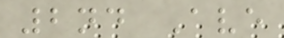2nd Ave
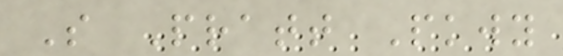S Pratt Pkwy
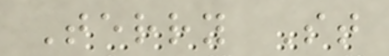Terry St
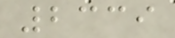2339
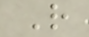R
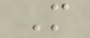M
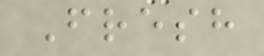Fresh
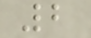2
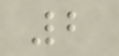2
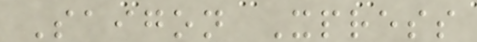Saigon Xpress
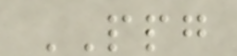PPG
